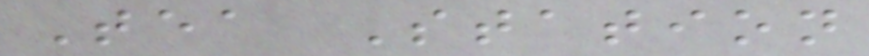Tea Station
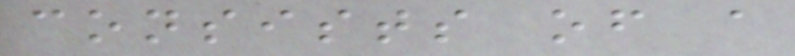consists of a
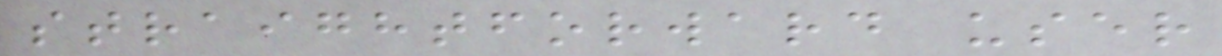straightforward user
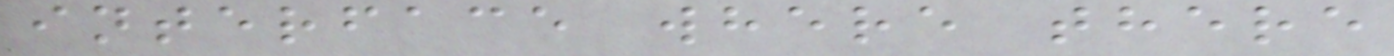interface where there
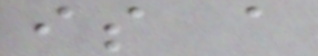is a
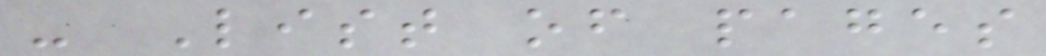- List of pages
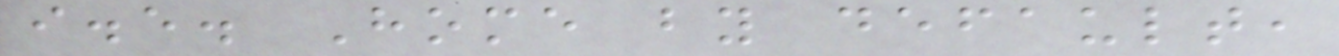i.e. Home by default,
